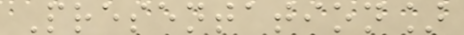Presentation]
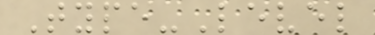Type-Level
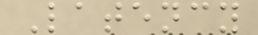Latency
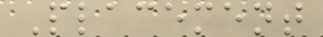Placement
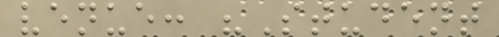venue: "Student
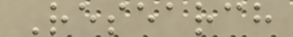Research
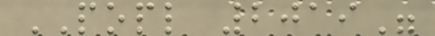POPL 2019"
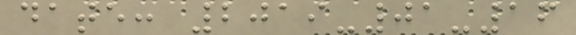date: 2019-01-16
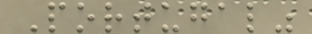Portugal"
